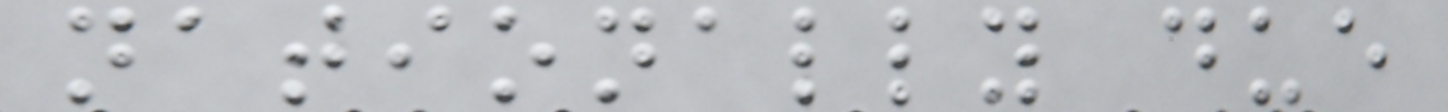nationally due
